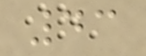43
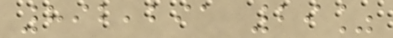892,291 29%
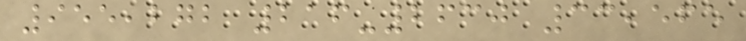955,272 216-2630 33,565
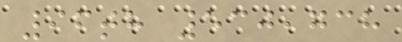96th 530,738
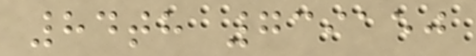84th 739150
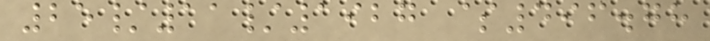25/11/1927 $496.78
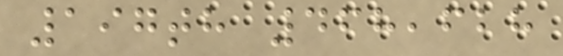197th 468,628
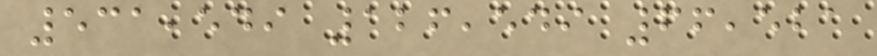531,549 126,549 66,521
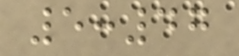5:47
